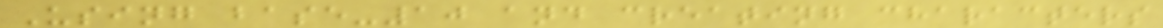Using base-10 and creating characters
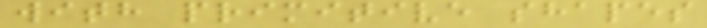with primitive shapes
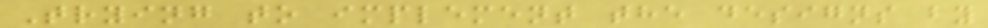Trying to implement the designs by
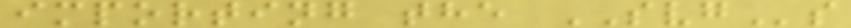importing the SVGs
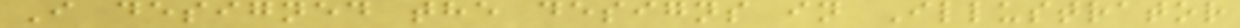I designed the designs in Illustrator
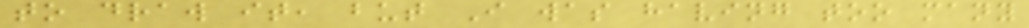to draw it, but I was having too many
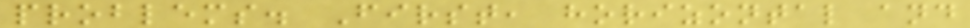problems. First, horizontal and
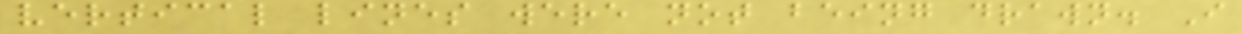vertical lines were not being drawn. I
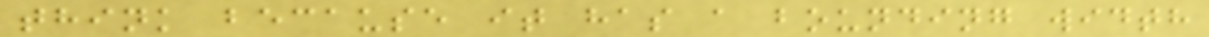think because it has a bounding width
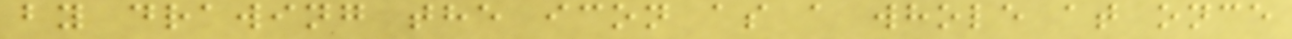by drawing the icon as a whole at once
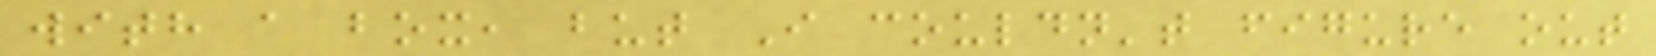with a box, but I couldn't figure out
